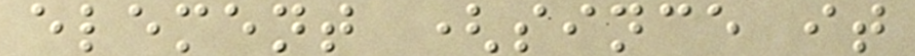element (since it
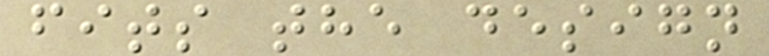fits the design
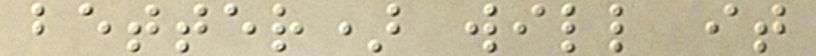better) will it
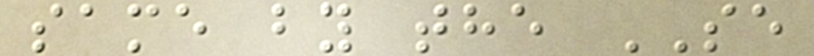same by the SE
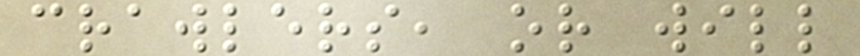crawlers, or will
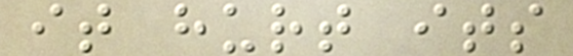it hurt its
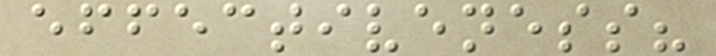effectiveness?
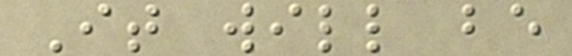It will be
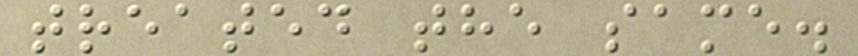treated the same.
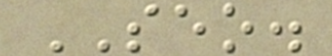SEO.
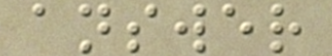answer
